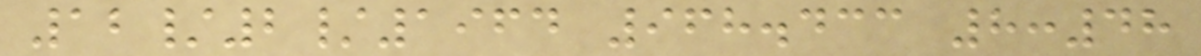12/2/1964 968.433 8:48
